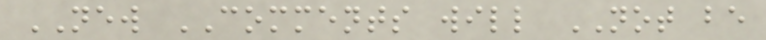NEW COMMENTS will NOT be
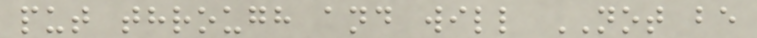put through and will NOT be
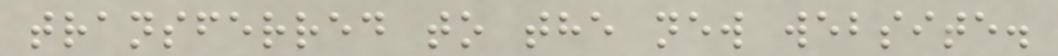transferred to the new website.
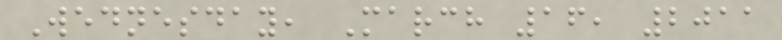Wednesday, March 16, 2011
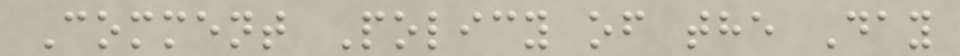Comment Policy of the Day
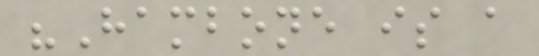"Hambone is a
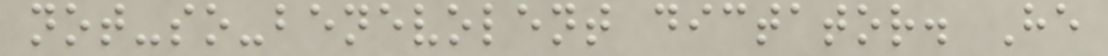not-so-benevolent dictator. He
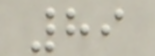89
